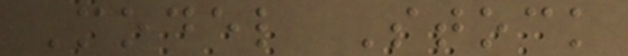Model Stock
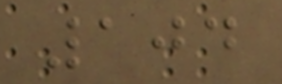104
